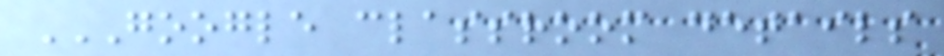GOOGLE CLASSROOM DETAILS
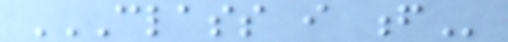CLASS I F
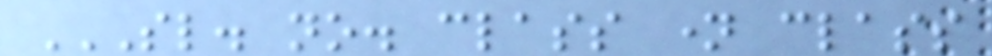SL. NO. CLASS NAME CLASS
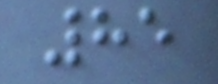85
